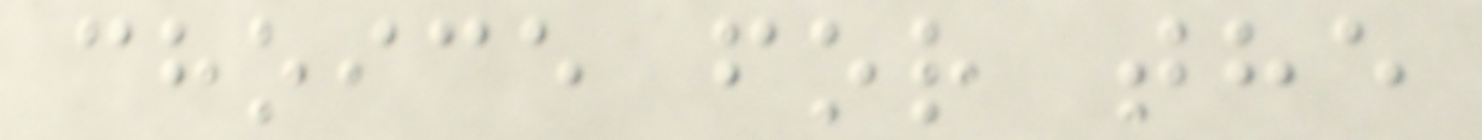choice for the
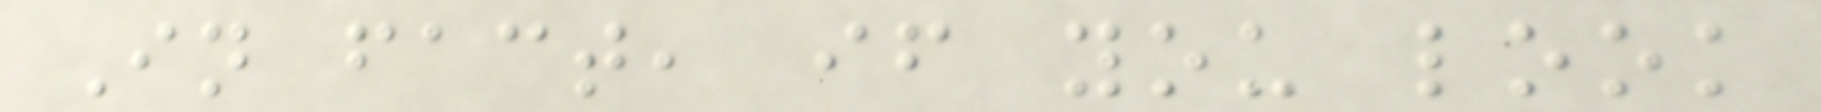In fact, if you look
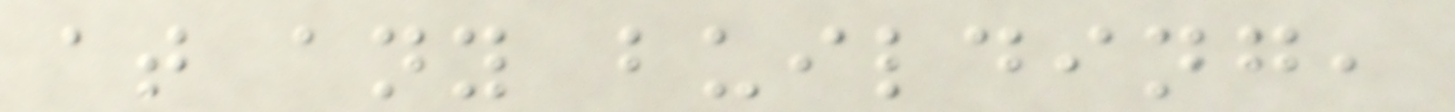at any building,
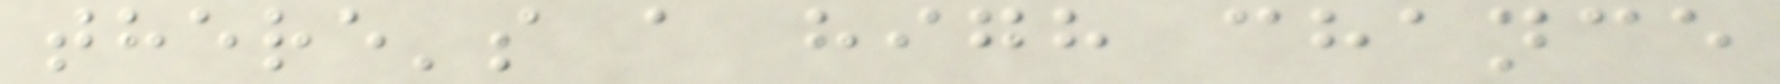there's a high chance
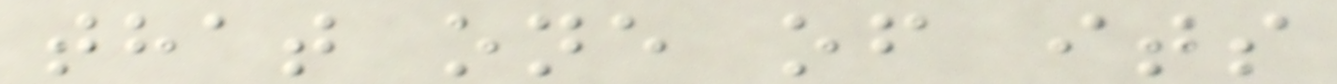that one of its
